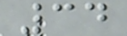34
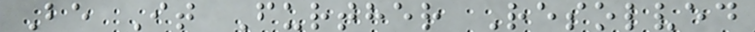Be It Further Resolved
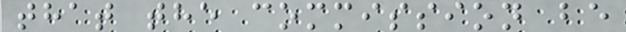that the commission be
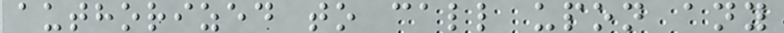authorized to call upon any
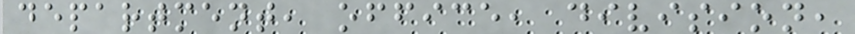department, office, division,
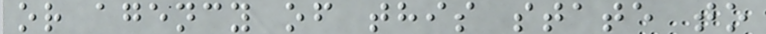or agency of this state to
